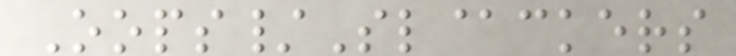Oops/Sl@ckers
